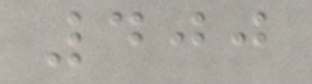400
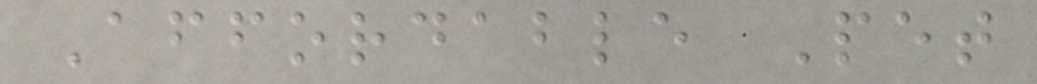Affordable Pet
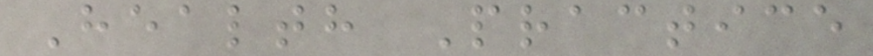Health Practice
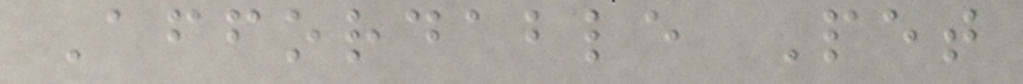Affordable Pet
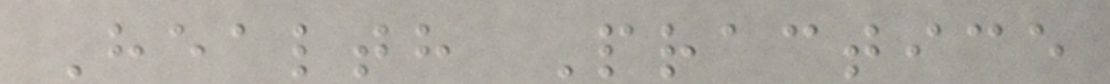Health Practice
